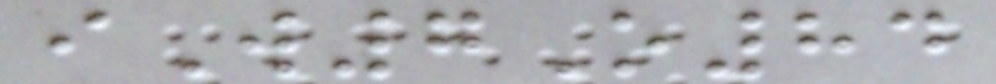iW7O84
